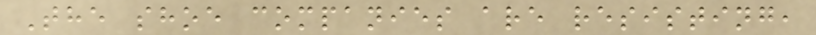The shoe companies are resisting,
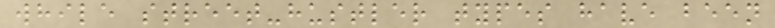while street-hustler types have been
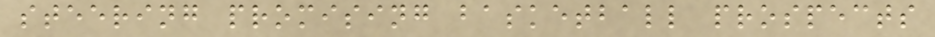steering promising basketball prospects
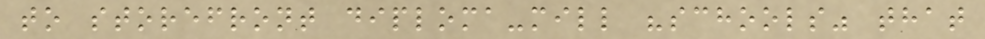to storefront diploma-mill "schools" that
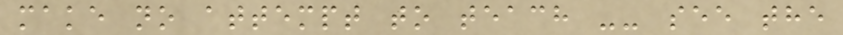make no attempt to teach -- see the
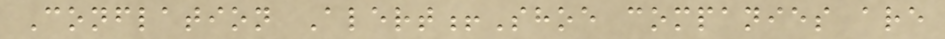Conflation Alert!Shoe companies are
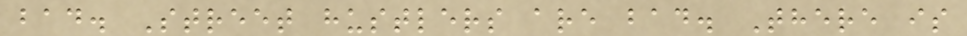bad. Street hustlers are bad. There is
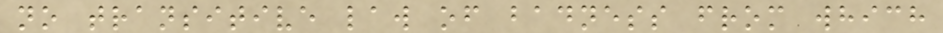no transitive law of badness from which
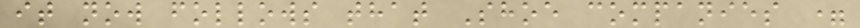it now follows that Shoe companies =
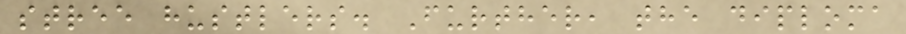stree hustlers. Further, the diploma
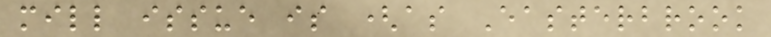mill issue is (as Easterbrook
